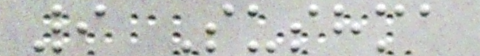9 Sushma
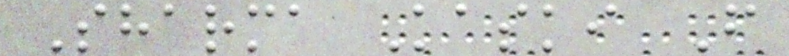Sharma Kaski F
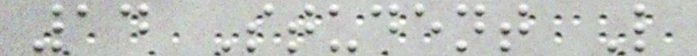14 Student L
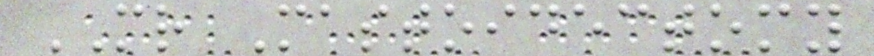MR Mastoidectomy
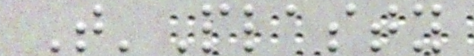T'Plasty
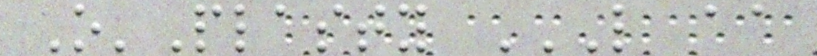O'Plasty L AA
